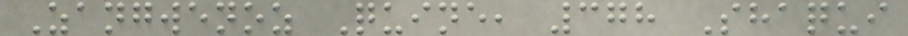Zangwenoz Quine, 378 Shaqui
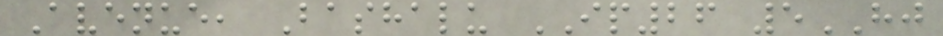Avenue, Bashalu IP26 5HJ
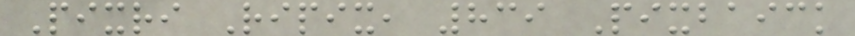Pixri Ripix, 839 Pixbaick
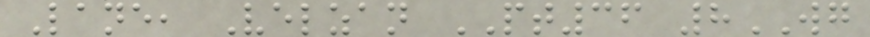Lane, Velzan PT36 8WG
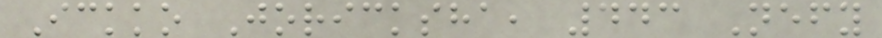Ickko Joricksha, 443 Nefy
